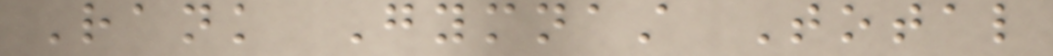Rank Gymnast Total
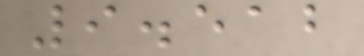9.512
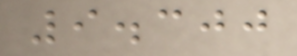9.300
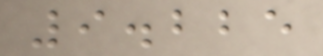9.225
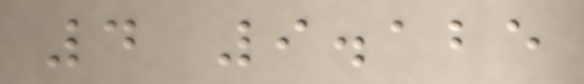4 9.125
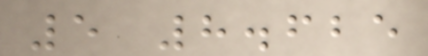5 8.625
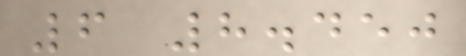6 8.450
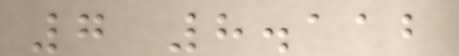7 8.112
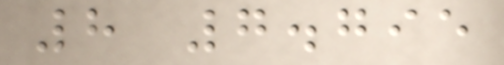8 7.795
